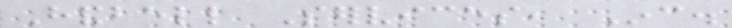Handbell Services, Inc.
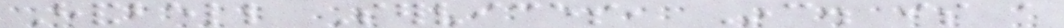Handbell Services, Inc. is a
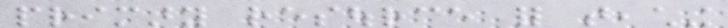primary resource for teaching
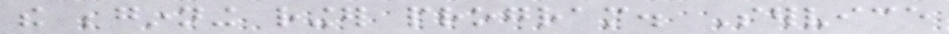the beginning ringer program. Service
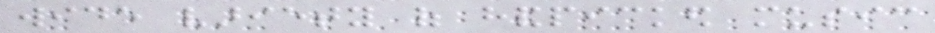wide variety of handpicked music
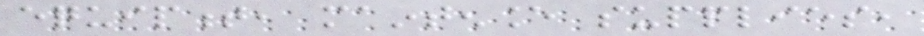equipment, maintenance supplies,
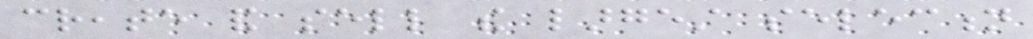create and sell the largest selection
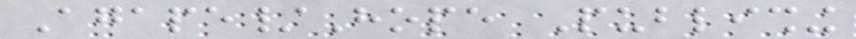Agape/Hope Publishing
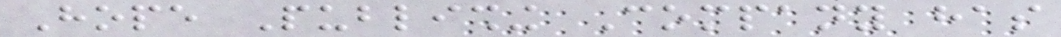Hope Publishing Company has
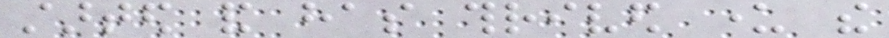started and has thrived under the
